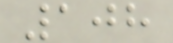108
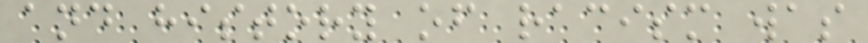and history of racism was
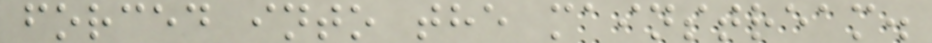forced into the mainstream.
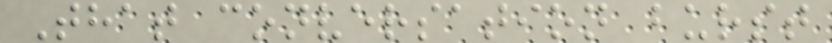That conversation burst
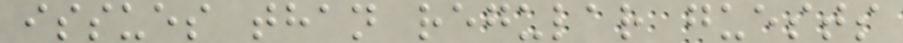issues than regular guests
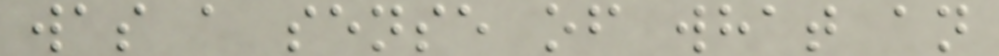was a sense of what an
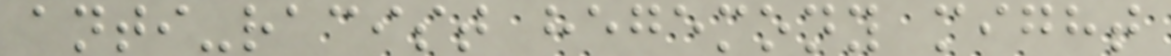anti-racist hegemony might
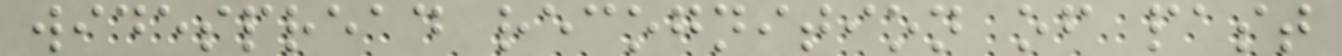widespread recognition of past
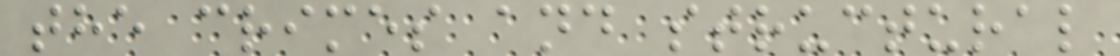the crimes and structural
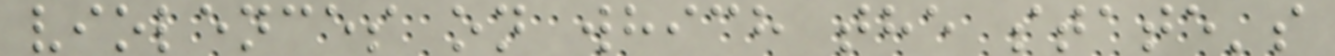violences on which the state's
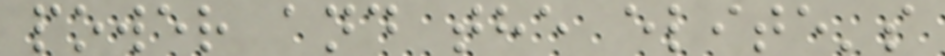power and the elite's
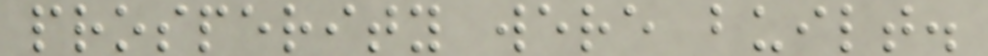prosperity were built.
